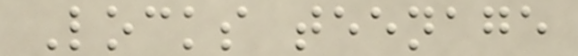Locks teenage
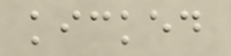kicked
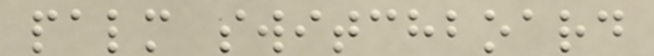palm switchboard
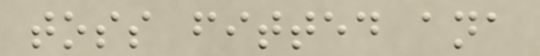toss fitted ana
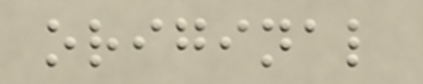original
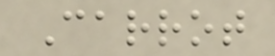Carrot
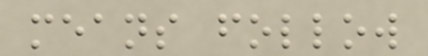means follow
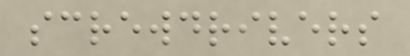screwdrivers
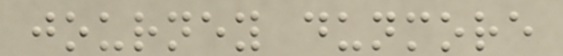journey dunmore
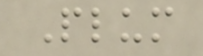Plum
